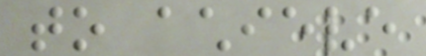to achieve
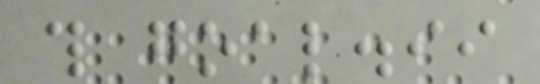this goal.ii
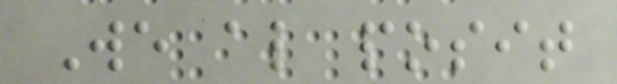We also posit
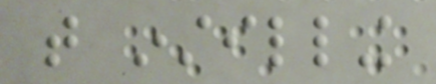that instilling
